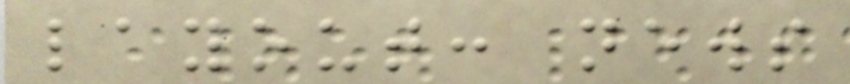layout: news
